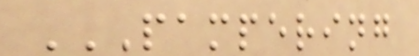PAMPERING
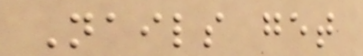Nails get
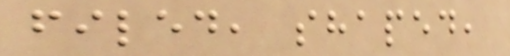filed, shaped,
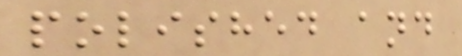polished and
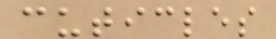cuticles
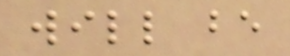will be
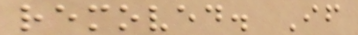removed. If
